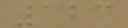123
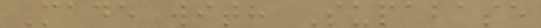Made with Supabase
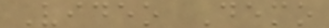Video Demo
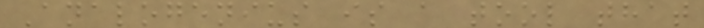Analogenius is a tool that
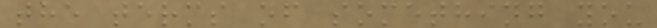the terms of something you
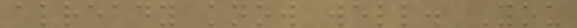already know well. You
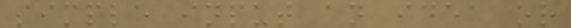simple input an idea or
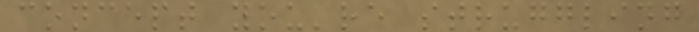concept you're struggling
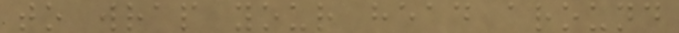to wrap your head around
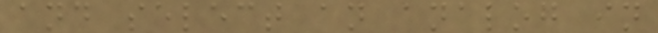and select an analog in
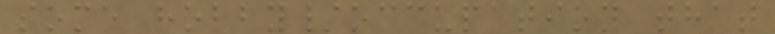some hobby/occupation that
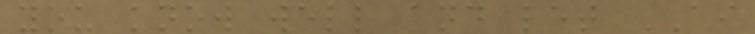you know well and let AI
